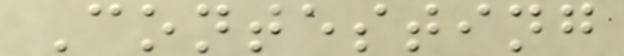Contesting
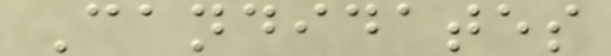Candidates
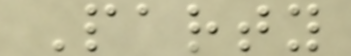Party
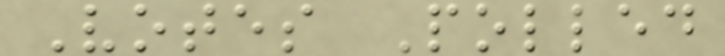Votes Polled
